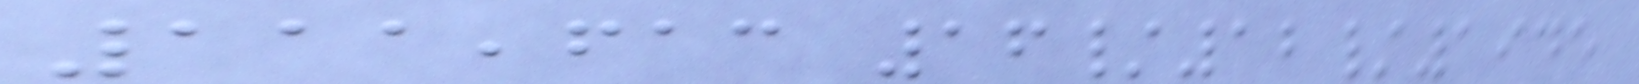111,613 16/12/1945
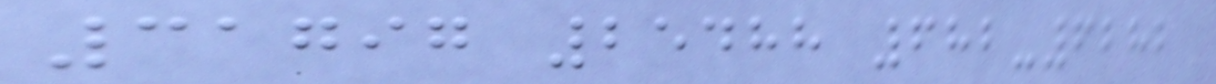31797 25488 682-6282
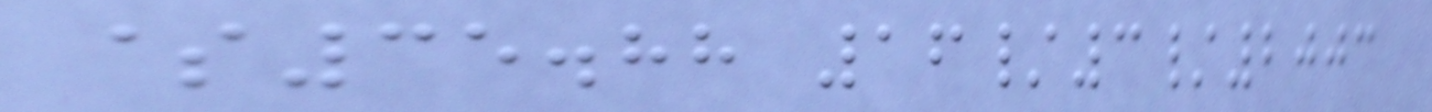$35.88 16/3/2003
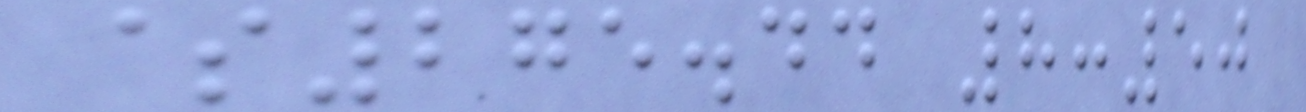$275.44 8:50
